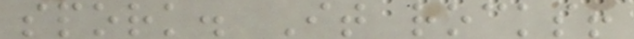spork. It rocks!
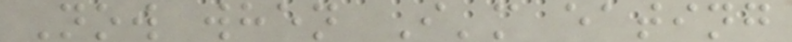Now when I'm eating
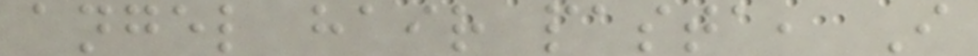angel hair pasta, I
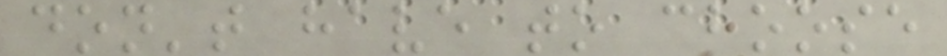don't have to choose
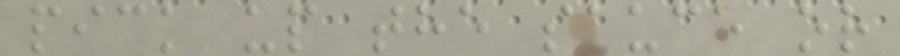pick up the sauce or
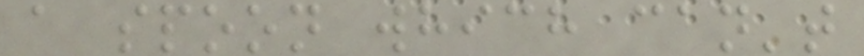a spoon which can't
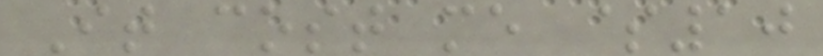It cost me $10
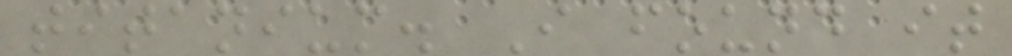titanium. I found it
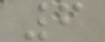6
